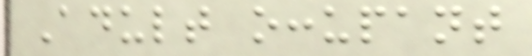Adult occupant
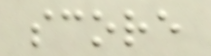score
